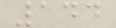144
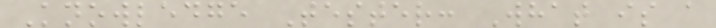Knowledge Tester: What is a
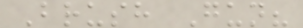Brush Gun?
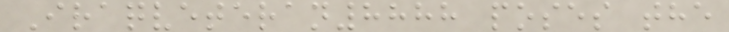Iraqveteran8888 poses the
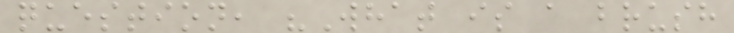question, "What is a brush
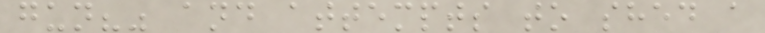gun?" and attempts to shed a
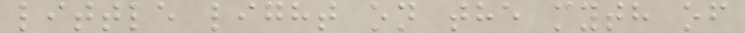little light on the myth of
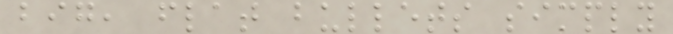big, flat bullets simply
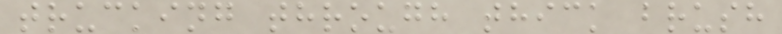trucking through thick brush
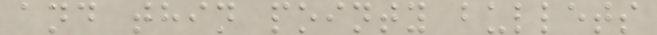and thin pointy bullets
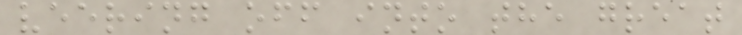veering off into the great
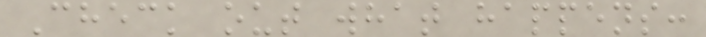Check out what happens:
